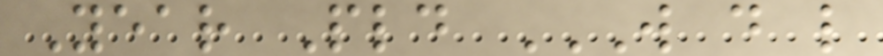Year Pld W D L
